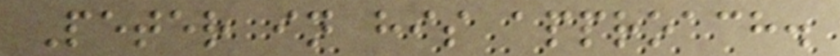Peter in his approach.
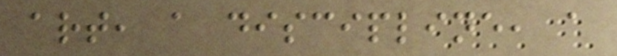art, a discipline, a
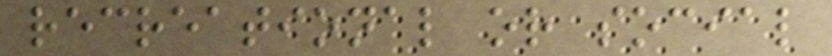recreational or social
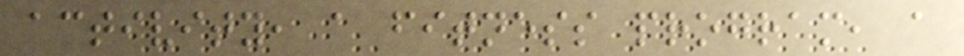activity, a fitness program, a
